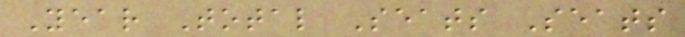Year Total Seats Seats
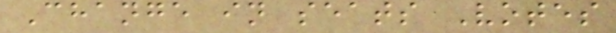Change in seats Votes
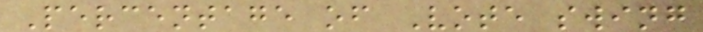Percentage of Vote swing
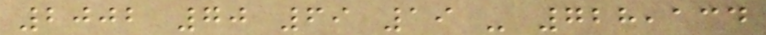2002 70 69 19 - 728,134
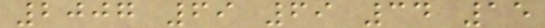2007 69 69 34 15
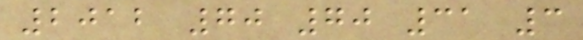2012 70 70 31 3
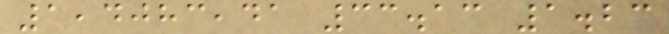1,4083,41 33.13 1.23
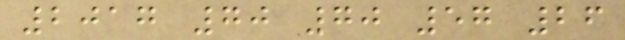2017 70 70 57 26
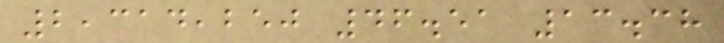2,314,250 46.51 13.38
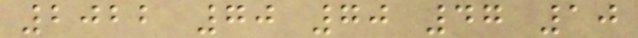2022 70 70 47 10
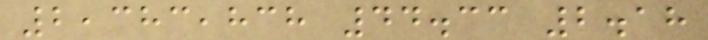2,383,838 44.33 2.18
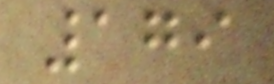179
